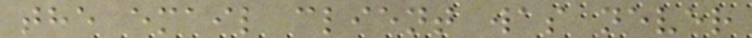the email client was never
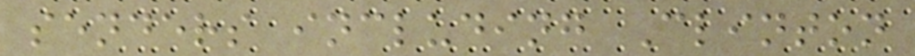senders including Clinton
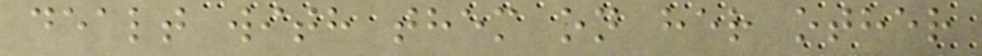dealt with them on her other
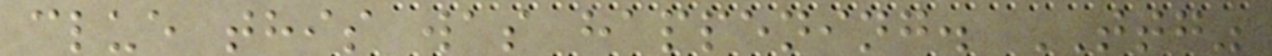clue this was happening. TTG"
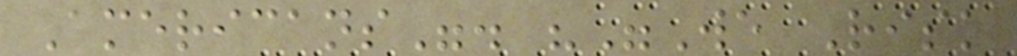Americans". ""We Risk
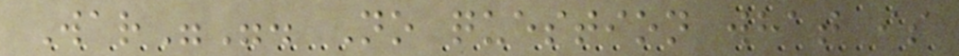War"". No question what is
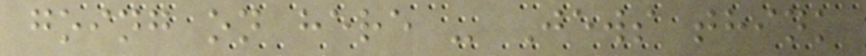going on here - Jews think
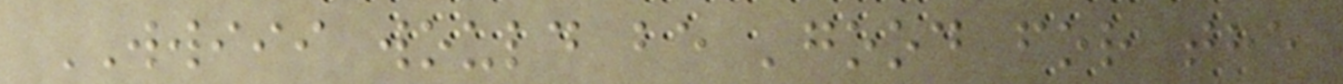WWIII would be 'good for the
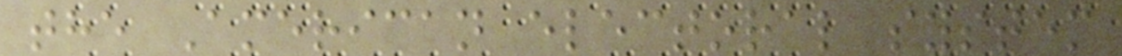the American electoral system
